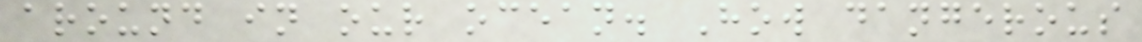around in our ocean. How dangerous
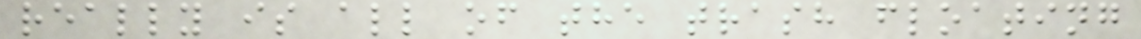really is all of the trash floating
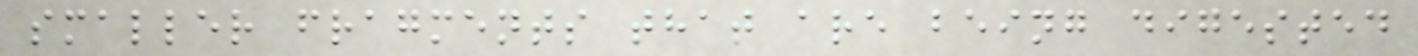smaller fragments that are being digested
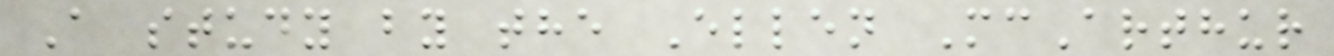A study by the Ellen McArthur
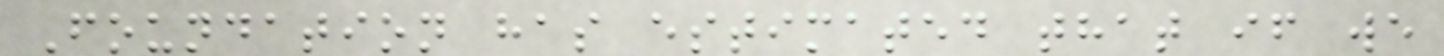Foundation has estimated that if we
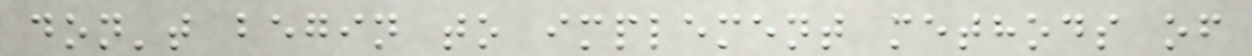don't begin to implement methods of
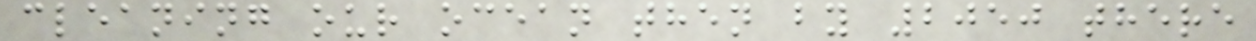cleaning our ocean then by 2050 there
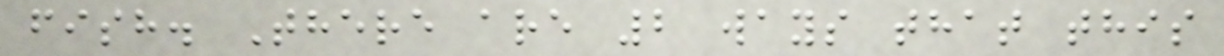fish. There are 2 ways that this
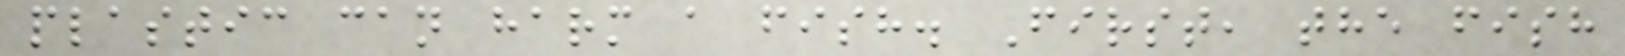plastic can harm a fish. First, the fish
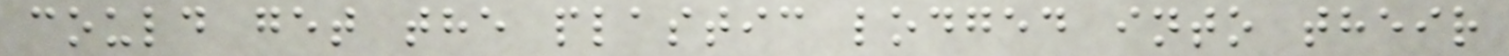could get the plastic lodged into their
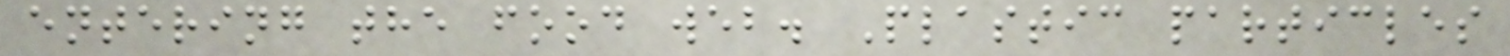entering the food web. Plastic particles
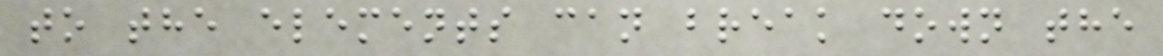to the elements can break down the
